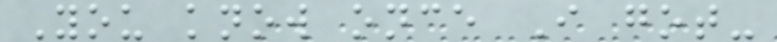You know once I got-
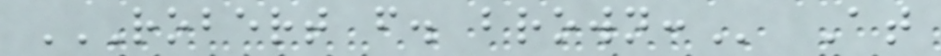ROBERT F. BROWN: At
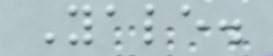Yale.
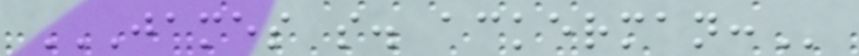JAMES S. ACKERMAN:
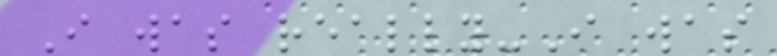I was really-I was
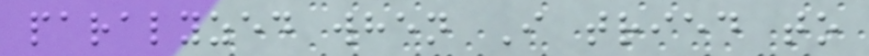paralyzed when I tried to
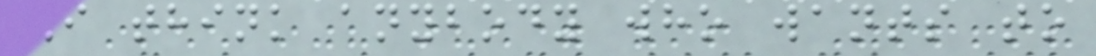I think anybody who wants to
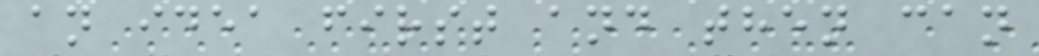an idea first and then can
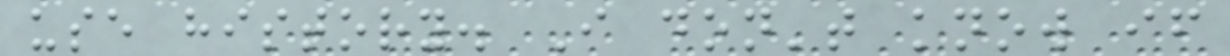use history. I don't know if
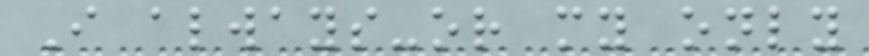I always-or my only
